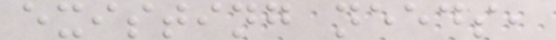existing needs,
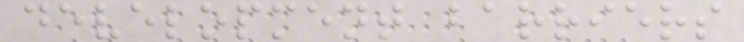development barriers
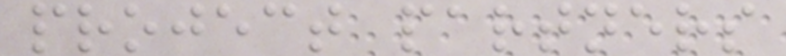project partners
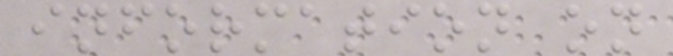information on
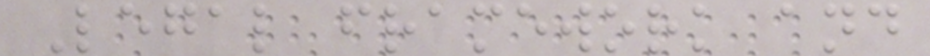Legal framework and
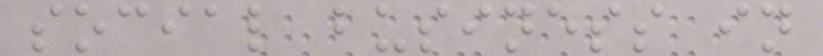social business in
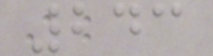243
